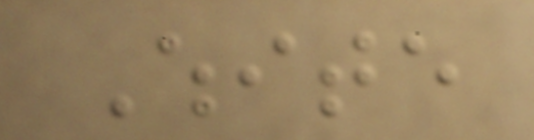White
